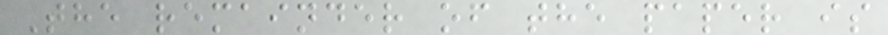The remainder of the paper is
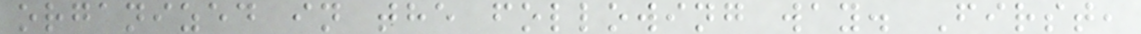organized in the following way. First,
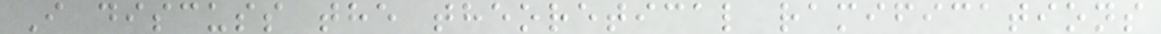I discuss the theoretical ramifications
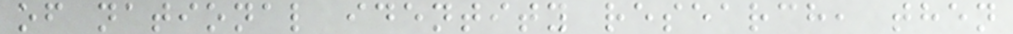of national identity research, then
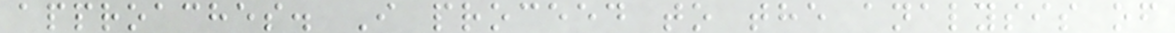approaches. I proceed to the analysis of
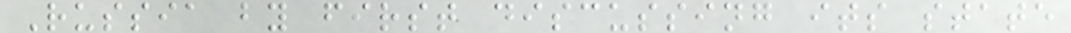Russia by first discussing its state
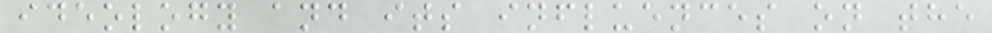ideology and its influences on the
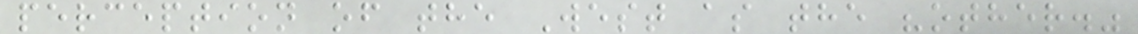perception of the West as the "other."
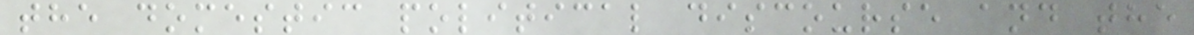the domestic political discourse and the
